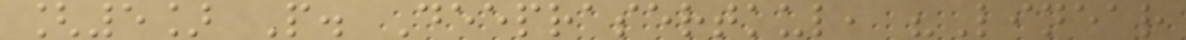[5] P. Deeprasertkul, "Linear
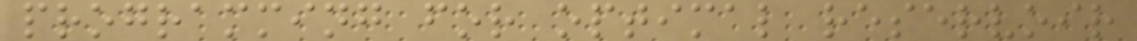programming for optimal reservoir
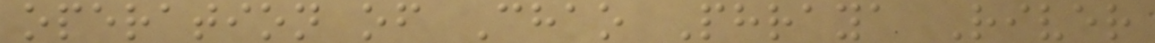operation of Chao Phraya River
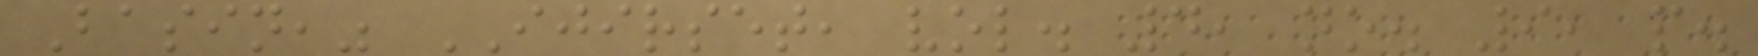Basin," IJIRSET, vol. 4, no. 9, p.
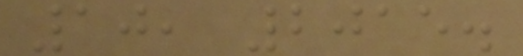10, 2015.
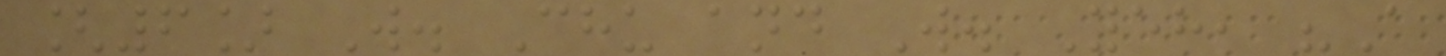[6] W. Chu and W. Yeh, "A
